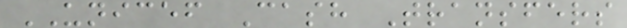UNICEF Cash Transfers
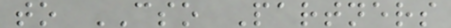to CSO Partners
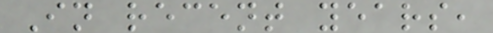In recent years,
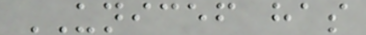UNICEF has
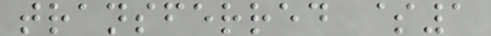transferred $1
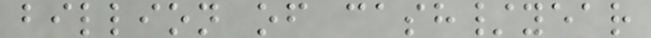billion of cash/year
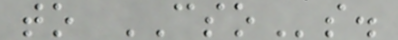to CSOs.
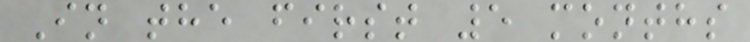In the first 5 months
